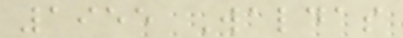1955 Waldas
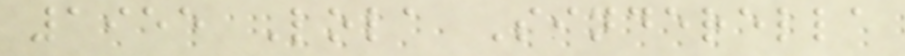1955 Lola Sinderella
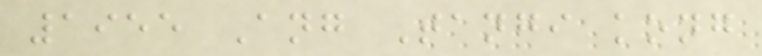1955 Ang Tangi kong
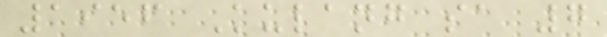1956 Kulang sa 7
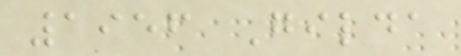1956 Gilda
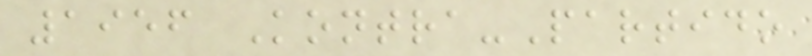1956 Kontra-Partido
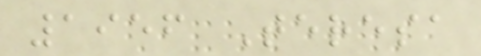1956 Teresa
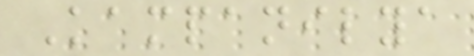Kampanilya
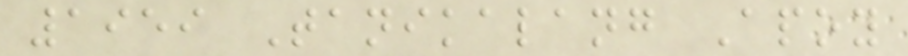1959 Tanikalang Apoy
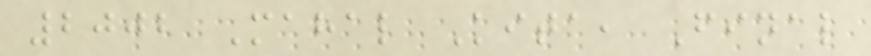2002 Mahal Kita, Final
